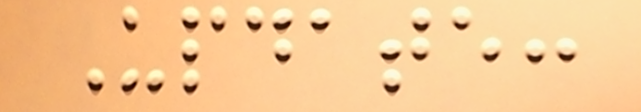Update:
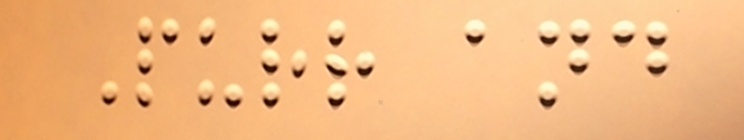Purr and
